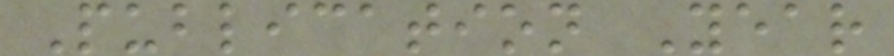Publication Year
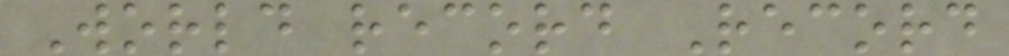World record Record
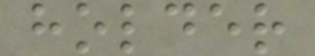holder
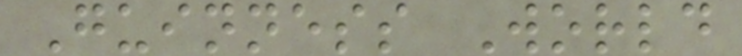Guinness World
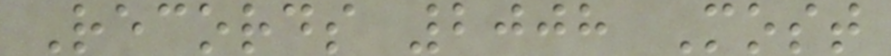Records 2008 Most
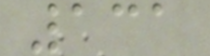131
